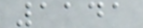1141
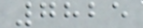7825
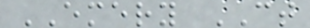EMERY CT
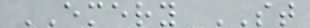EMERY ST
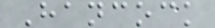Hancock
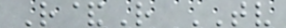R&R TV
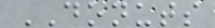DONUTS
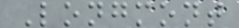Longmont
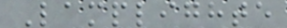Lamplighte
